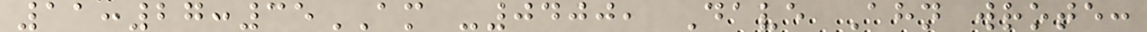11:27:35AM -0400, Dave Ahn wrote:
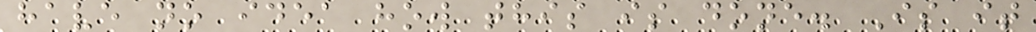have no idea how this is done. Is it
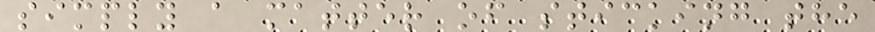simply a matter of sticking the
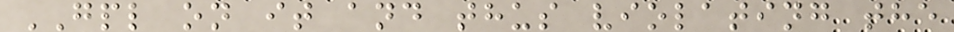GPL on it and thus violating the
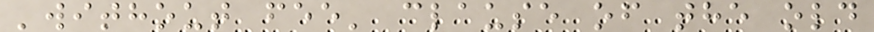'without fee' clause of the old
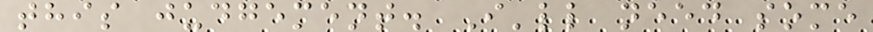this judgement. I'll need some
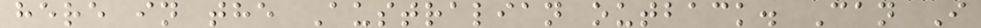here in the Australian outback. Can I
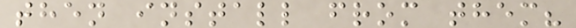then install from them?
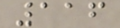116
